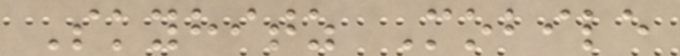Skyhitz Mobile
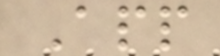App
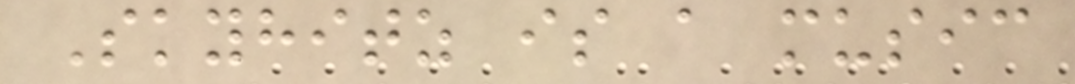Skyhitz is a music
